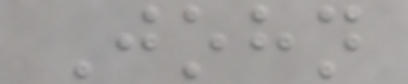John
